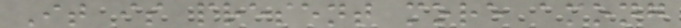It is present more among
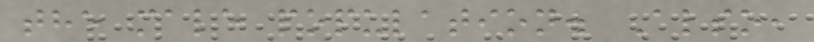the male population. Also,
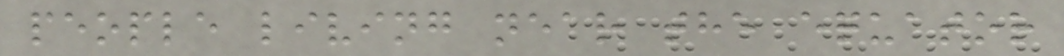people living near the equator
